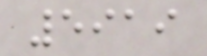5919
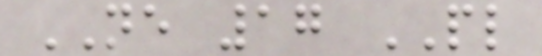NE 17 PL
